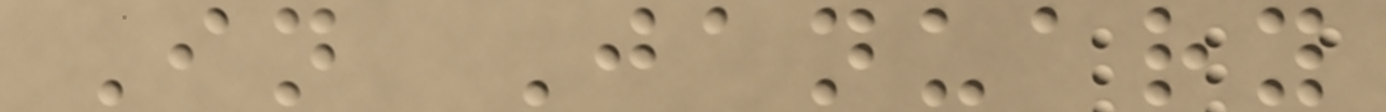In January
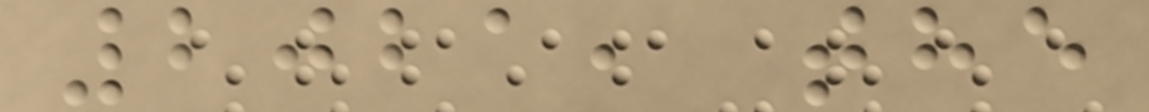2021, the
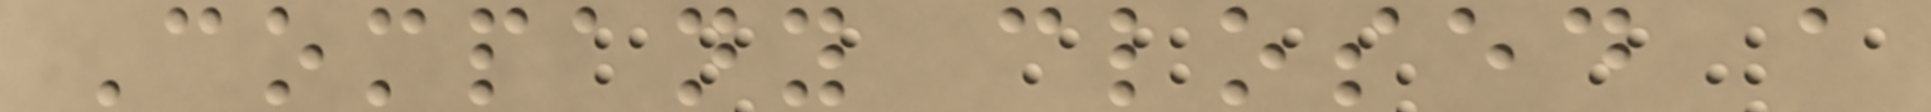Company closed a
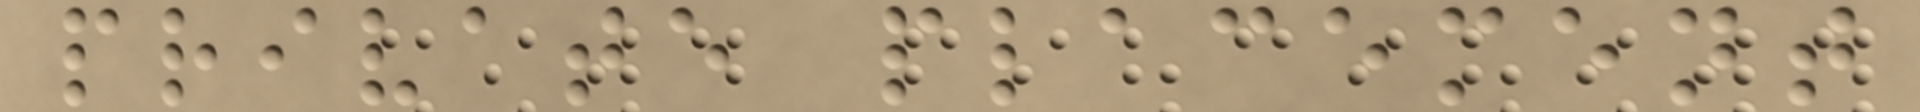private placement
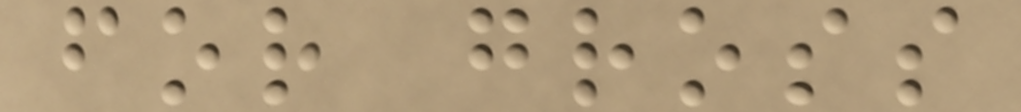for gross
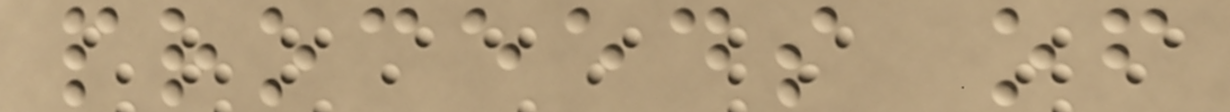proceeds of
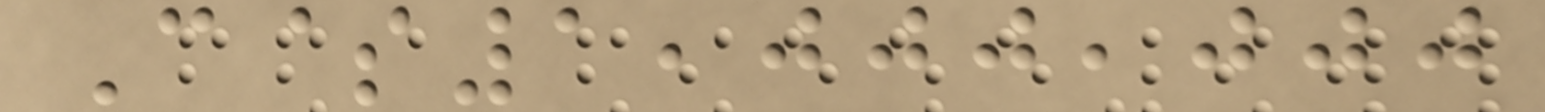C$1,000,000
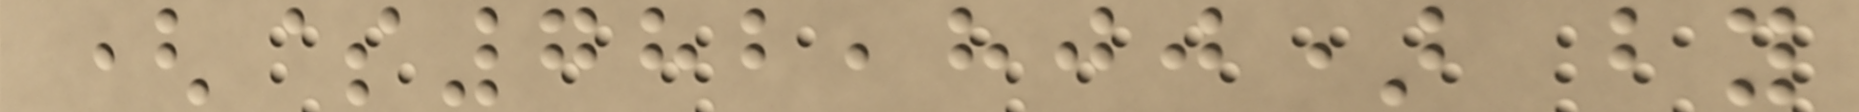($782,800) by
